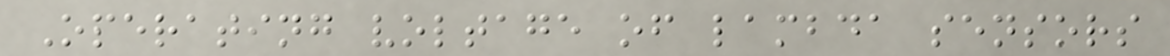Operating voltage of lambda sensors
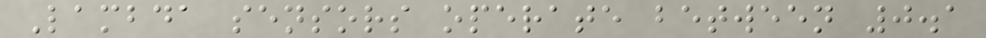Lambda sensors operate between 0.1
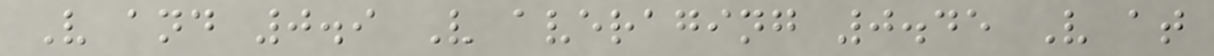V and 0.9 V averaging 0.45 V at
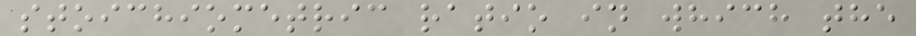stoichiometric ratio in which the
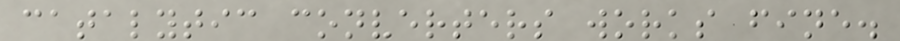catalytic converters works fine.
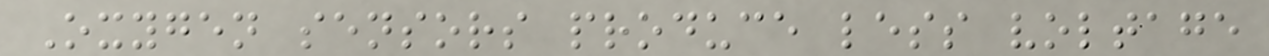Oxygen sensors produce less voltage
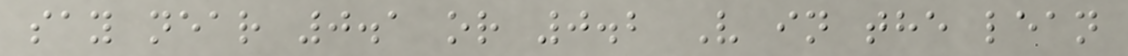say near 0.1 or 0.2 V in the lean
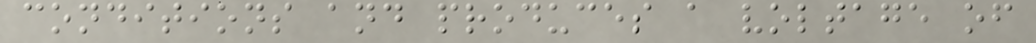conditions and produces a voltage of
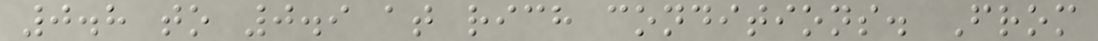0.8 to 0.9 at rich conditions. From
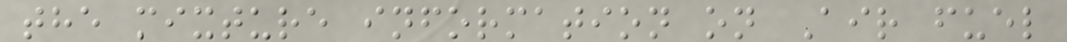the mixture information on Air fuel
